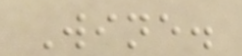Wine.
